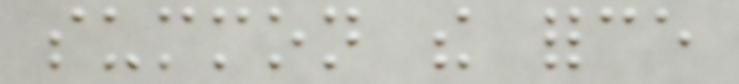summon the force
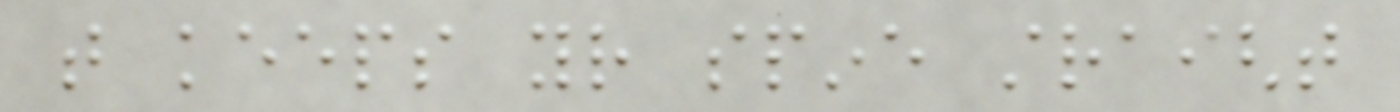that keeps your spine straight
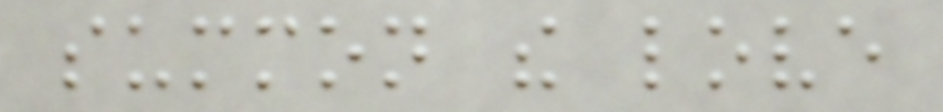summon the love
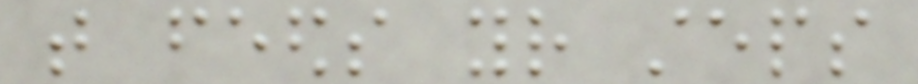that feeds your steps
